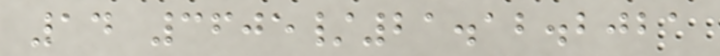14 3605/21.12.2021
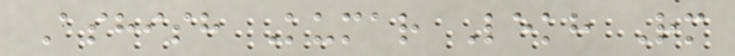Ashish Kumar Lekh Rm
